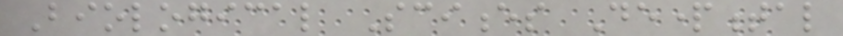Biological Sciences Departmental
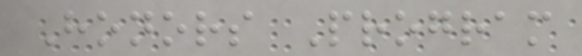Honors Program
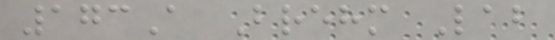173A Brehm Lab
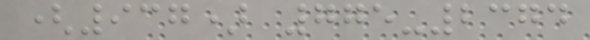(937) 775-2374
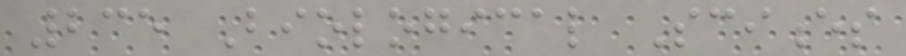235 Biological Sciences
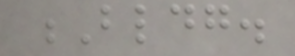Bldg.
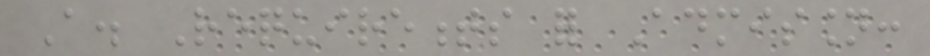A. Requirements for Admission:
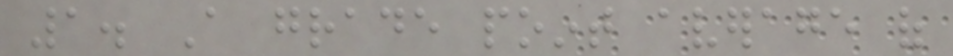1. A grade point average of
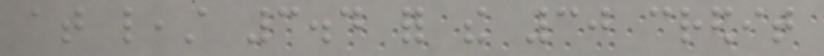at least 3.4 for the 30 credit
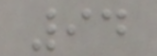94
